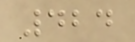424
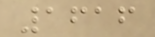1616
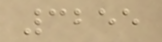3255
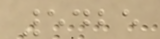5425
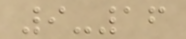9-16
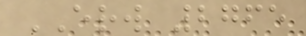ERW 2765
